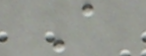A
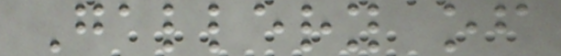Gallery of
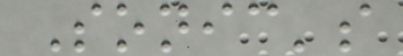Sonic's
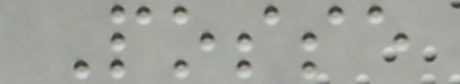Posse
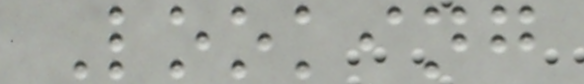Looking
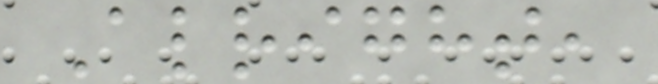Alright,
